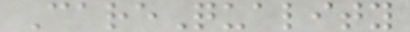CareQuality
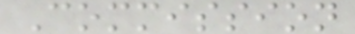Commission
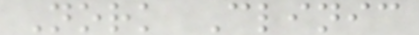Nork Clinic
